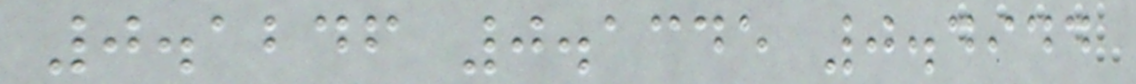0.1246 0.1345 0.4944
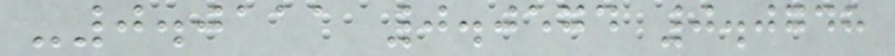-0.0111 0.0574 0.0748
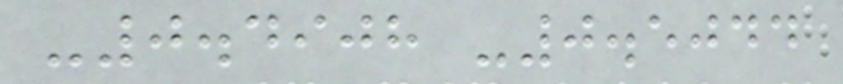-0.4908 -0.5044
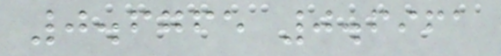0.6765 0.6961
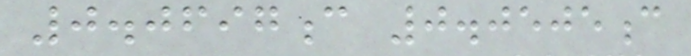0.0697c 0.0505c
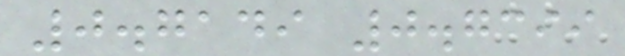0.7149 0.7399
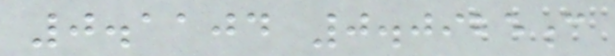0.1104 0.0925c
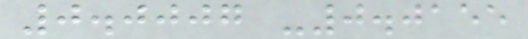0.0007 -0.0155
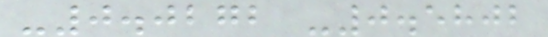-0.0272 -0.5802
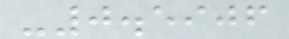-0.5906
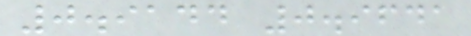0.9144 0.9641
